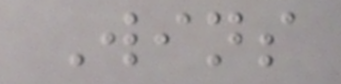Wins
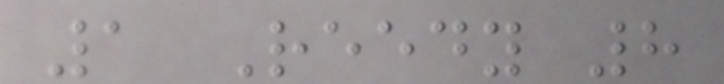1 Reedy 8
